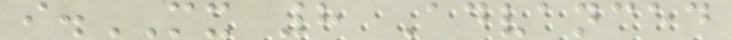i.MX 8 Advanced
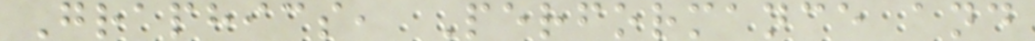Graphics, Performance and
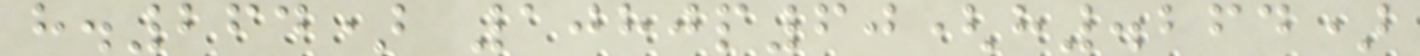h.264) 1080p60(h.264)
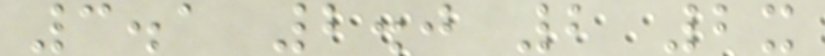3.1 2.0 2 2x
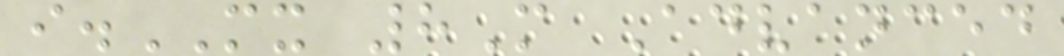i.MX 8M Advanced
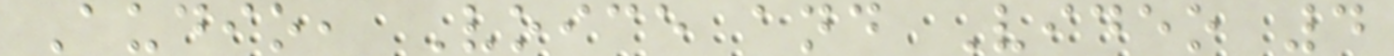Audio, Voice and Video 4
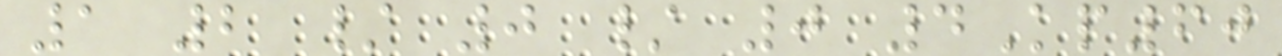1 2 / 0 / 0 4Kp60
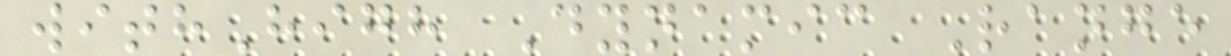withHigh Dynamic Range
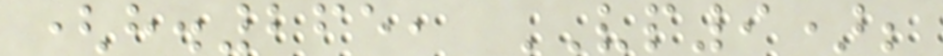(h.265, VP9);
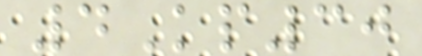4Kp30
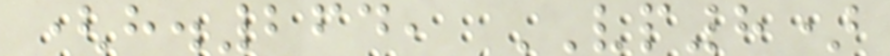(h.264, VP8)
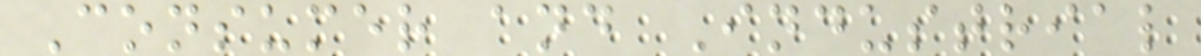Consumer and Industrial
